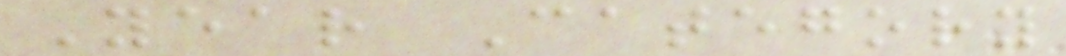Year Category
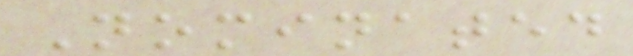Nominated
